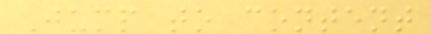Jump to content
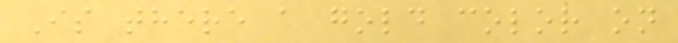Is there a gold color on
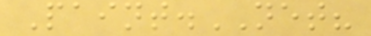Paint.NET?
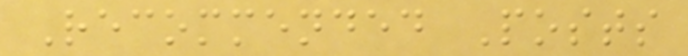Recommended Posts
